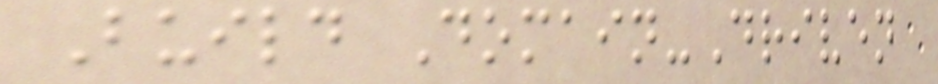Build Domain-Driven
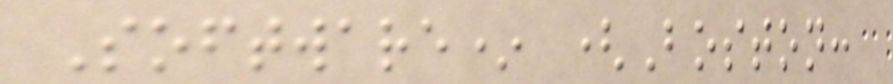Software* (Boston:
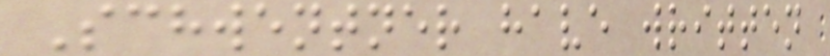Schwentner have written
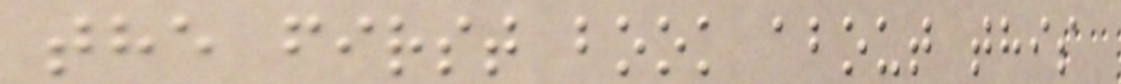the first book about this
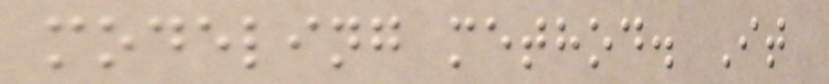modeling method. It
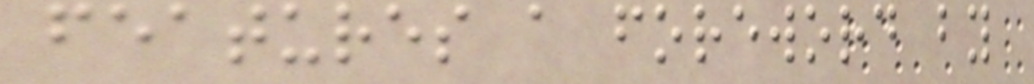features a foreword by
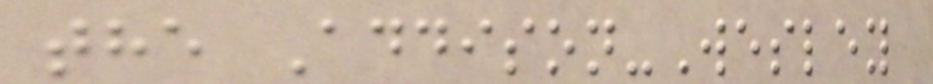the Addison-Wesley
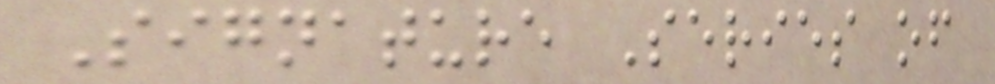Signature Series of
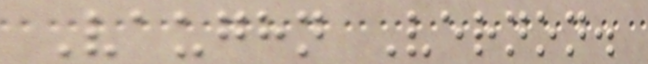Vaughn Vernon.
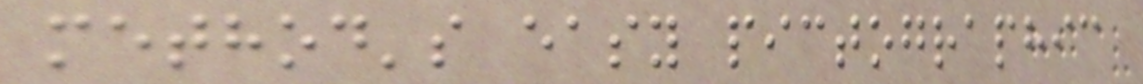method's easy pictographic
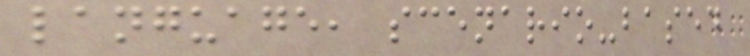language, scenario-based
